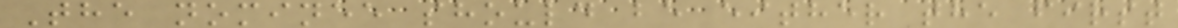The nominee should be either the first
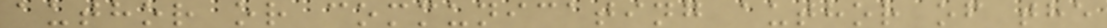author or communicating author of the
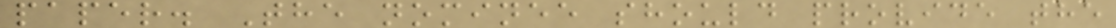paper. The nominee should provide the
